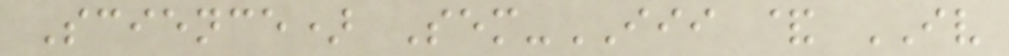Science) Sem-III & IV
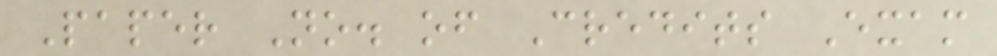Paper No. of Credits Exam
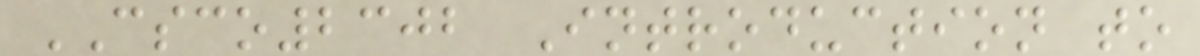CSCO2302 Introduction to
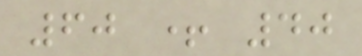60 + 40
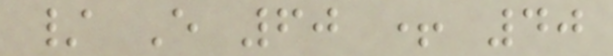/ E 60 + 40
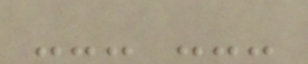--- ---
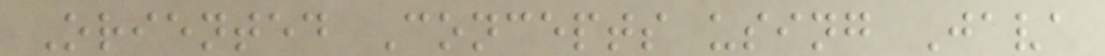Oriented Concepts using Java
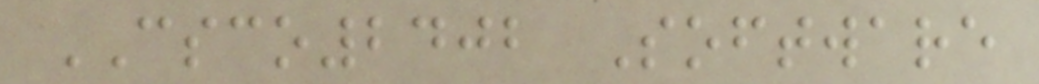CSCO2402 Software
